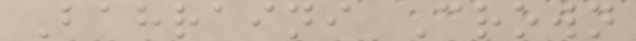Bahraini Crown
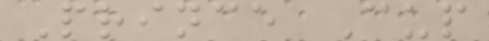Prince Cup
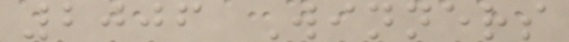2006 Winners
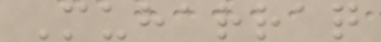Muharraq
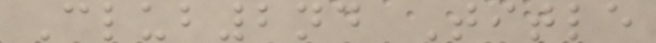Club2nd Title
